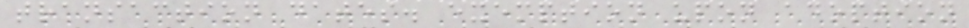transaction dates. exemption upon adoption
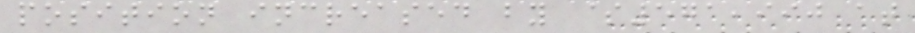position increased by $571,990 at
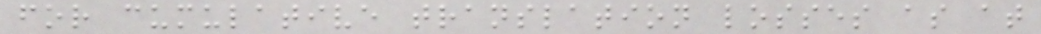for cumulative translation losses as at
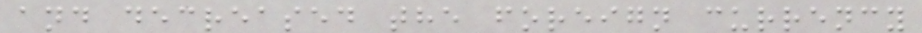and decreased the foreign currency
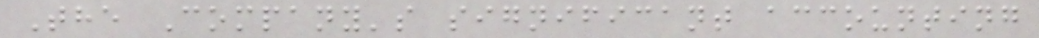The Company's significant accounting
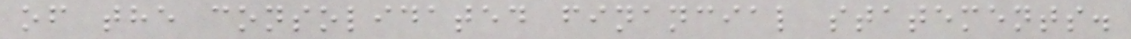of the consolidated financial statements.
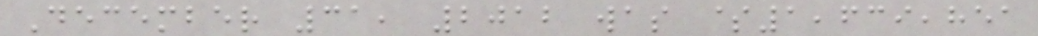December 31, 2012 was $1,639,851
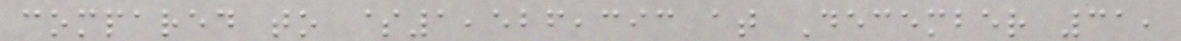compared to $1,526,393 at December 31,
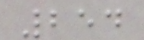254
